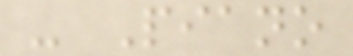- Piano
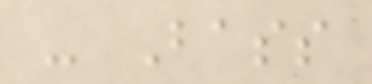- Bass
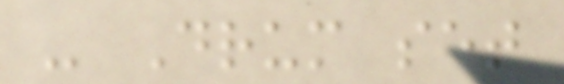- Drum set
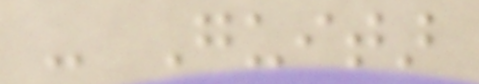- Guitar
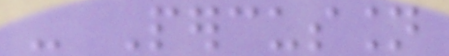- Percussion
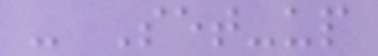- Set-up
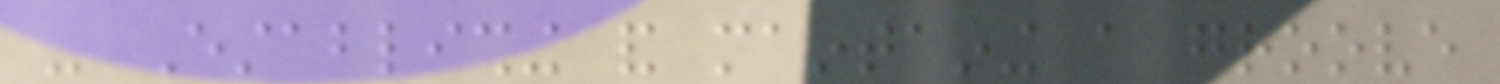- Establishing and maintaining a groove
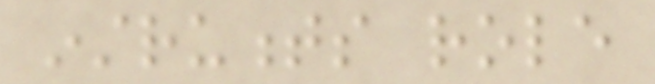instruments role
